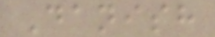Danish
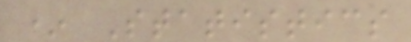* Statistics
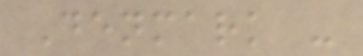Denmark -
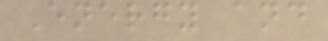Energy and
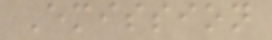Emission
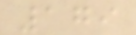179
